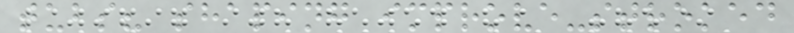tubs? shaping improve-stroked
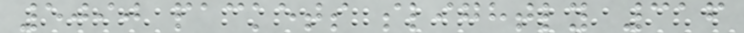5090 packets slightly 316
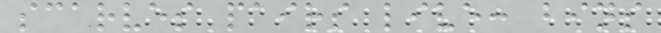scarves pairs live: bins
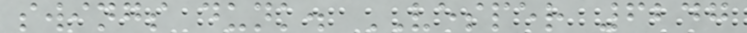swings dunk. VESPER 6247
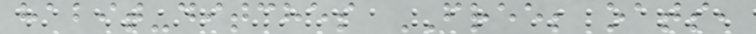habit-ditches FREE; oats,
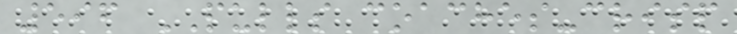596 PULLS coaches-crisp
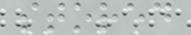stored
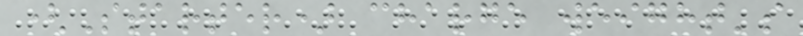(Starter) charge weight's
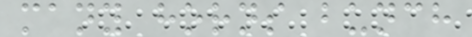many horns bunch
